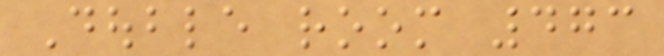Double room 473
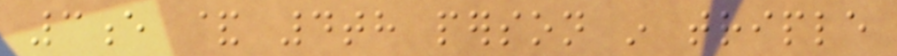3e & 4th person in triple
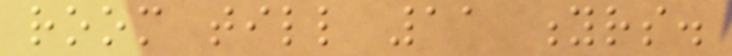room till 11 yrs.
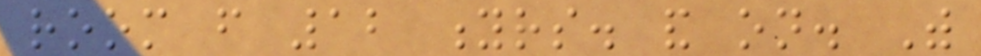room from 12 yrs. and on. With
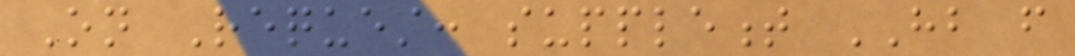On Request: supplement HB from
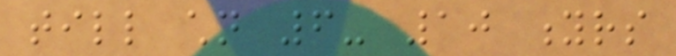till children 6- 10 yrs
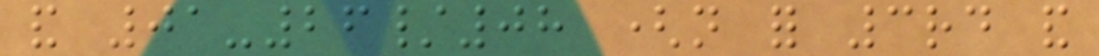and 01-26/08 (not for 3rd and
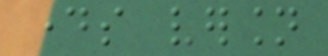days version
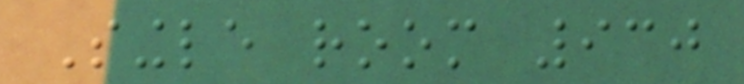Single room 930
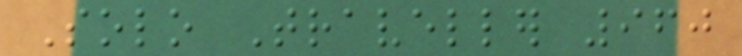Solo Traveller 960
